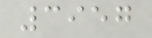3957
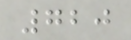720
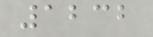1232
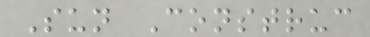Sun Construc
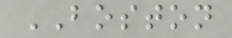BOSTON
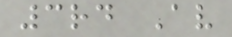3rd Av
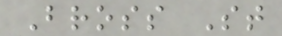Bross St
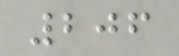206
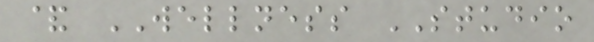& WELLNESS STUDIO
